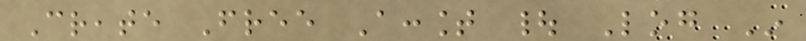Create Free Account | Log In
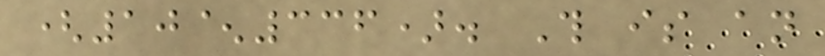(10^336). This is an
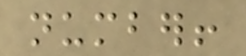number!
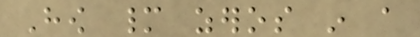How many zeros in a
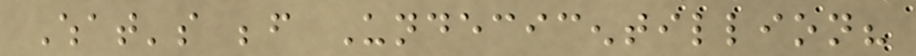What's before Undecicentillion?
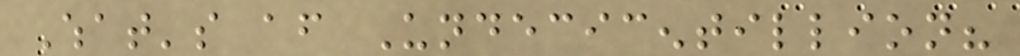What's after Undecicentillion?
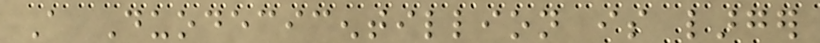A Duodecicentillion is larger
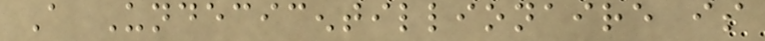A Undecicentillionaire is
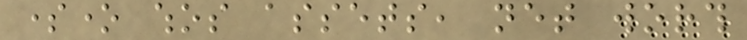someone whos assets, net worth
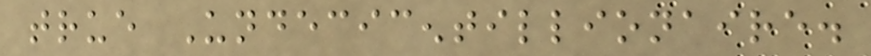true Undecicentillionaire.
